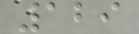129
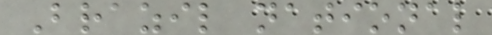Brazil national
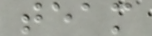team
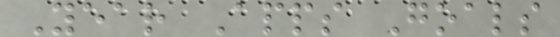Year Apps Goals
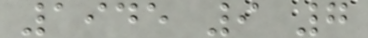1945 9 7
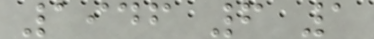1946 6 1
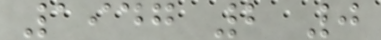1947 2 0
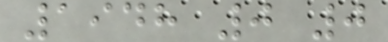1948 0 0
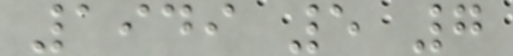1949 5 7
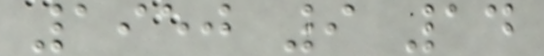1950 9 14
